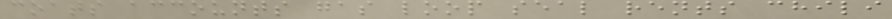coats accounts gas loop seal rents chili
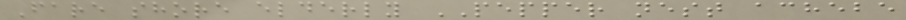Fare shore elderly PEPPER nest achebe
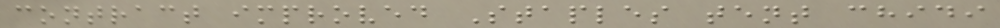contract improved Staples tent chidi
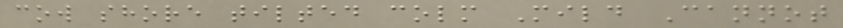cow shore tilted colm Mild Cannot
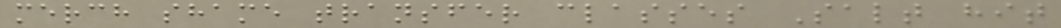merch shame transfer classes Salt hit
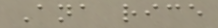Ana rice
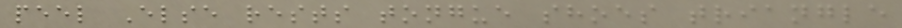peel Else rests tongue shoes triangle
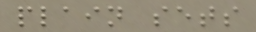plain sets
